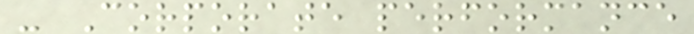- Corporate performance
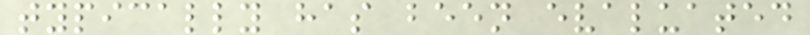typically has been evaluated
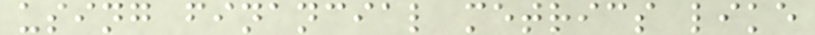using financial metrics like
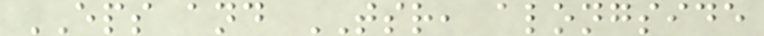EPS and TSR, alongside
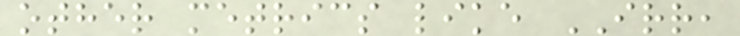other metrics like IRR,
